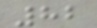82
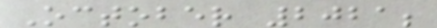October 2021;
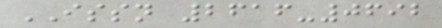ISSN 2616-0692
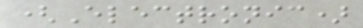(Electronic)
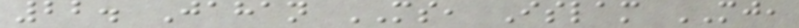22. Jahan MS, Islam MJ,
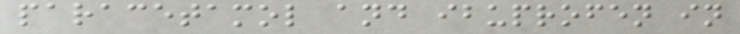paracetamol and ibuprofen in
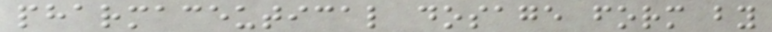pharmaceutical dosage form by
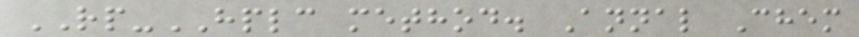RP-HPLC method. Annal Chem
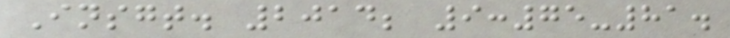Insgt. 2014; 9:75-81.
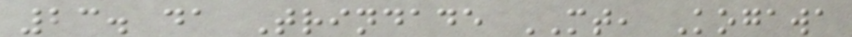23. da Trindade MT, Kogawa
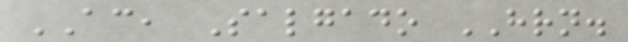AC, Salgado HRN.
